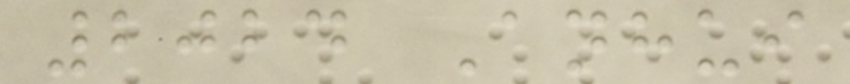2024 Anhui
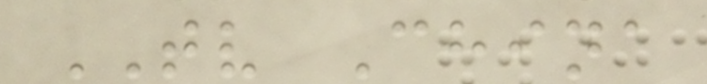TV China
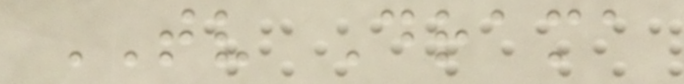TV Drama
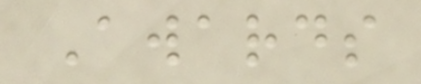Awards
